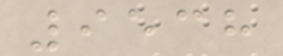9538
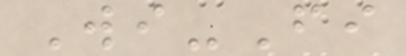Wi-Fi
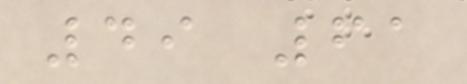49 61
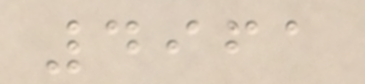4961
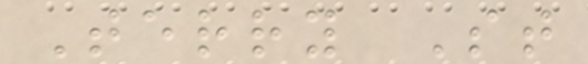Terry St
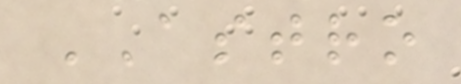ASTRO
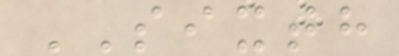SIXTH
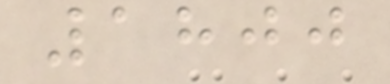1800
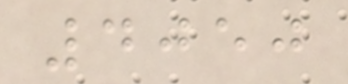4050
